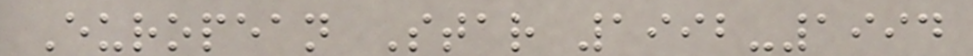European Star 1992-1994
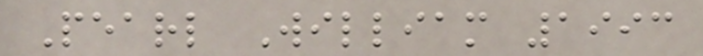Pearl William 1993
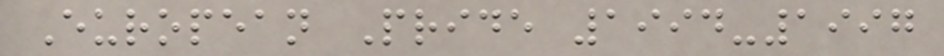European Pride 1994-1997
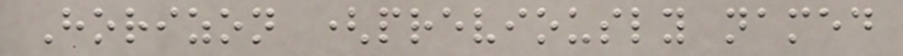Horizon (previously named
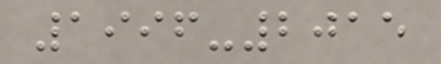1996-2015
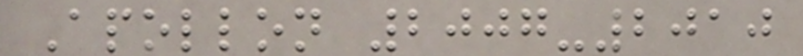Apollon 2007-2010
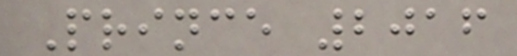Prince 2016
